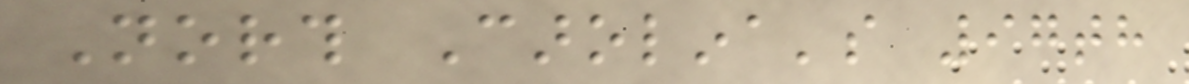North Carolina's 97th
